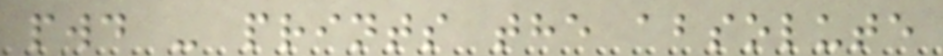pwd - prints the absolute
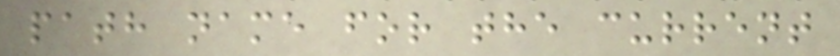path name for the current
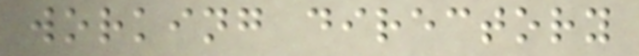working directory
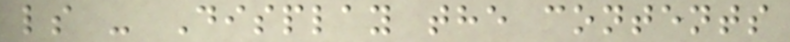ls - Display the contents
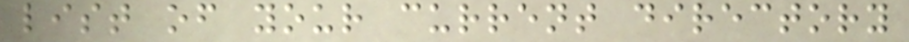list of your current directory
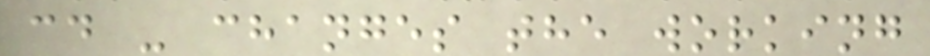cd - changes the working
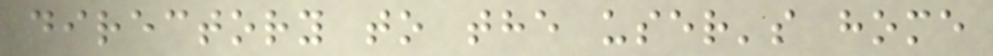directory to the user's home
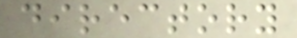directory
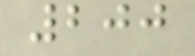200
